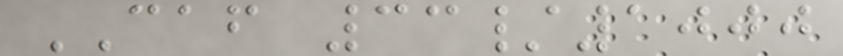CAF 33/1000
